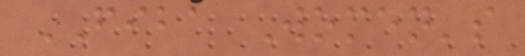FIBA Women's
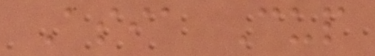Asia Cup
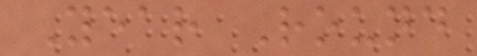Year Round
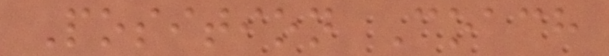Position Coach
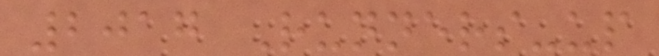2017 Runners-up
